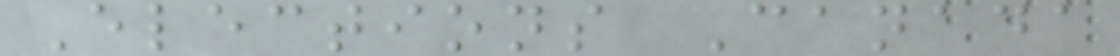Elections Canada
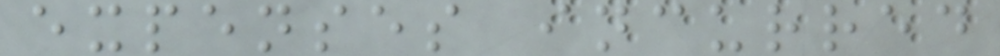expenses incurred
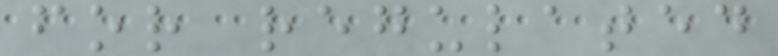for regulated
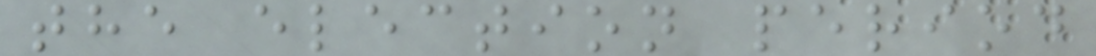the election period
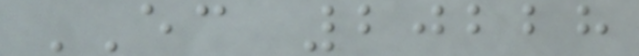EC 20228
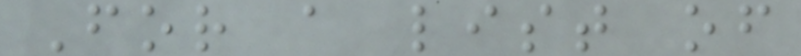For a list of
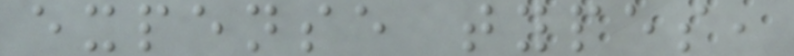expense types,
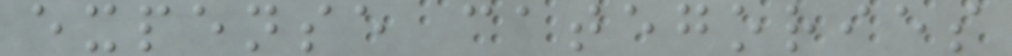expense categories
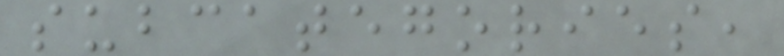subcategories,
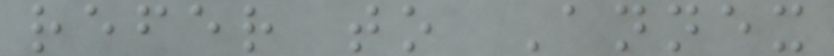refer to Annex
